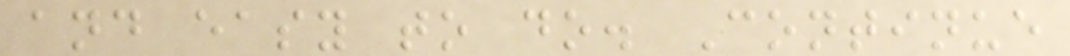and easy to do. Continue
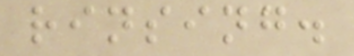rinsing.
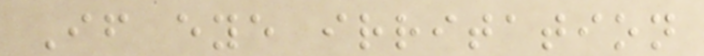If eye irritation
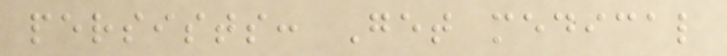persists: Get medical
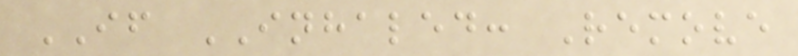IF INHALED: Remove
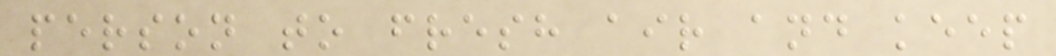person to fresh air and keep
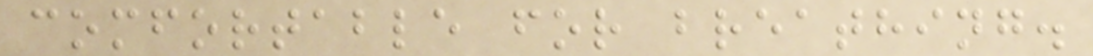comfortable for breathing.
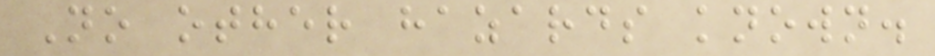No other hazards known.
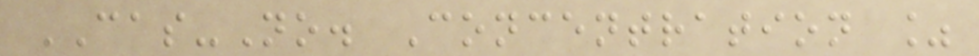CAS-No. Concentration %
